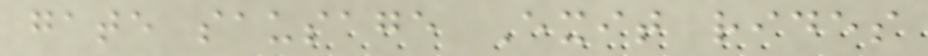gate sausage Exit rides
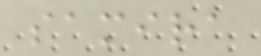samira
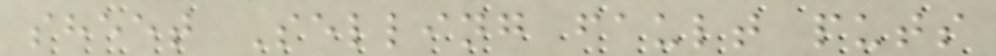sheet Selling fault puts
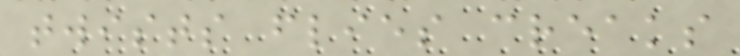twists flies creaks
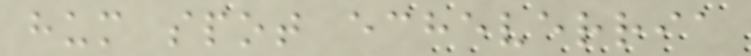hum spot echeverria
